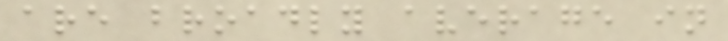are broadly average in
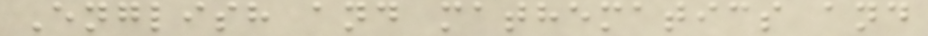English and mathematics and
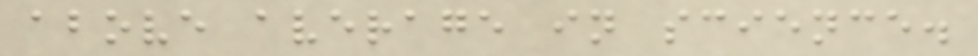above average in science.
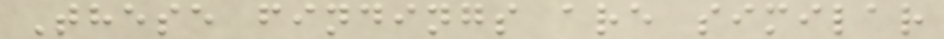These findings are similar
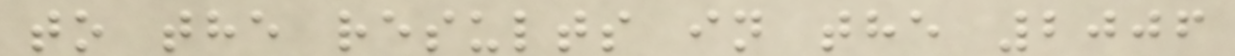to the results in the 2006
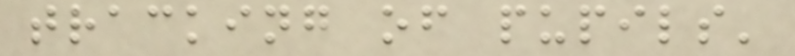tracking of pupils'
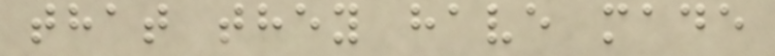that they have made
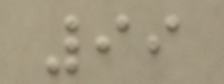99
